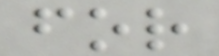for
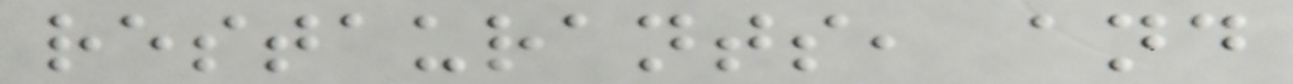restaurants, and
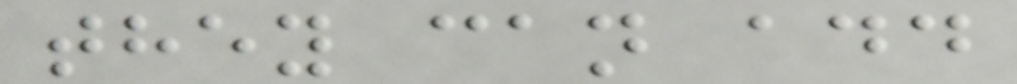they can add
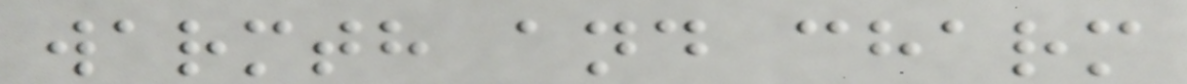warmth and charm
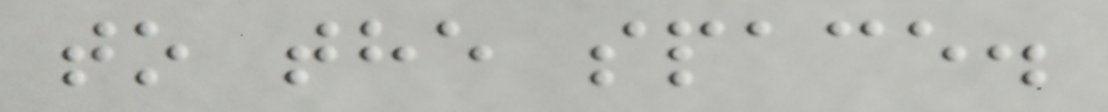to the space.
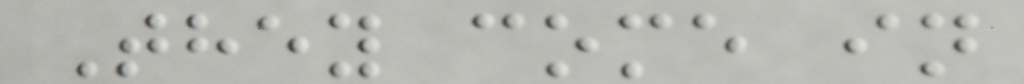They come in
